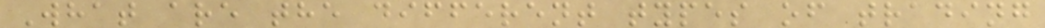What are the different types of trading
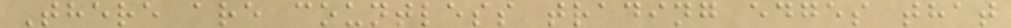There are countless trading edges that
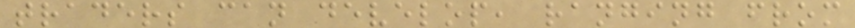traders can develop, ranging from
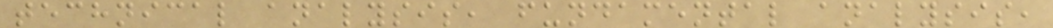technical analysis, fundamental analysis,
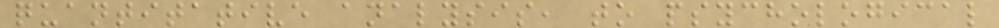quantitative analysis, to psychological
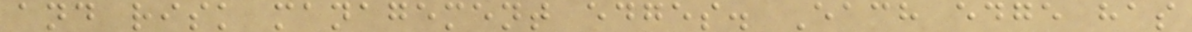and risk management edges. Each edge has
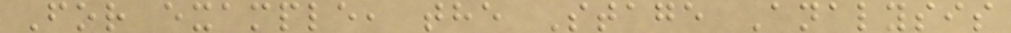For example, the Stage Analysis
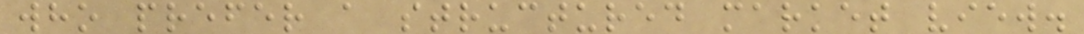who prefer a structured market view.
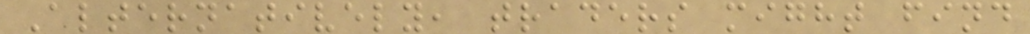Alternatively, traders might find
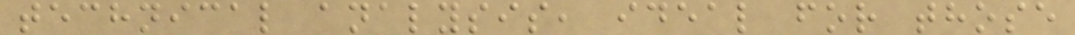technical analysis, ideal for those
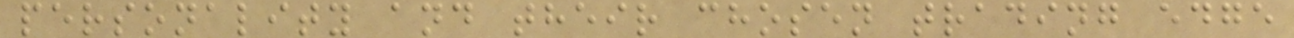personality and their chosen trading edge
